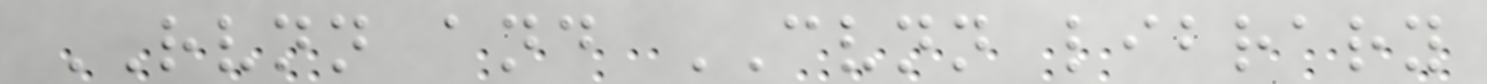RVNN and CVNN library
